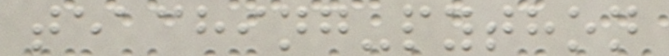teaching-python
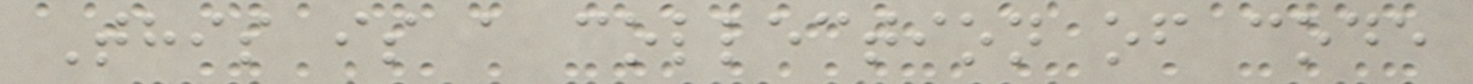This is a collection of code
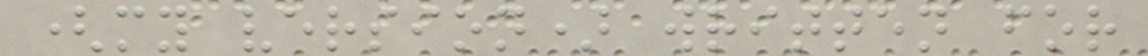(my version) written for
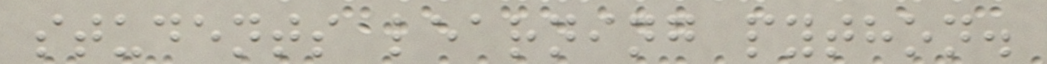students learning python.
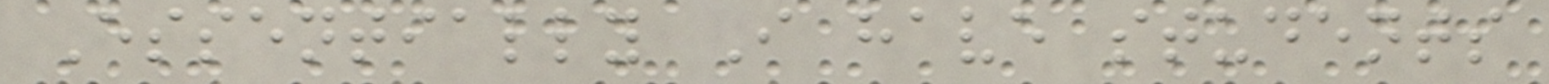Essentially I have students
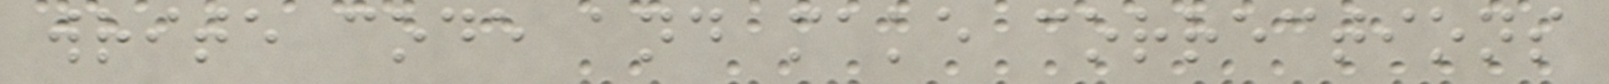write code and make corrections
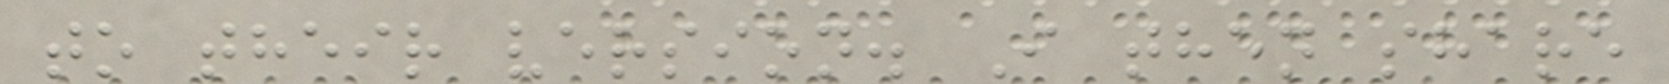to their version. I then share
